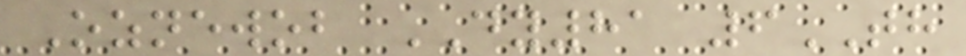Oznewob DY81 6TH
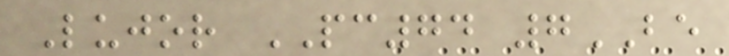Lujor PC74 7BE
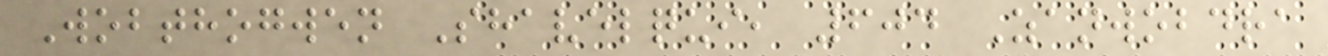Wobthogwen Shavelqui, 604 Zanwobdra
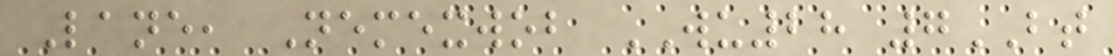Lane, Nemexwob WU28 7BT
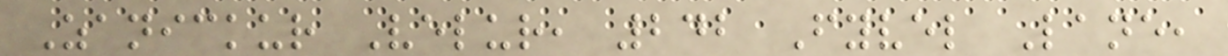Zanickur Velur, 242 Fyvel Lane,
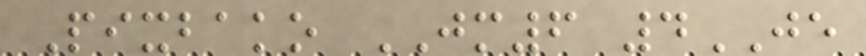Pixbako JM6 4JE
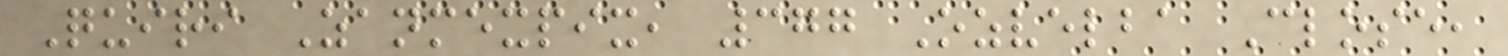Quiri Zanmexpix, 377 Ozvelba Close,
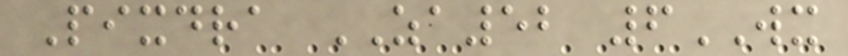Pixdra ZA52 6WX
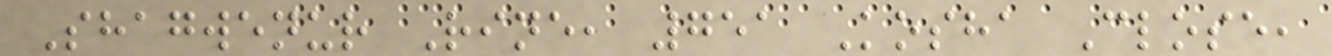Shagwenur Rine, 751 Kosha Close,
